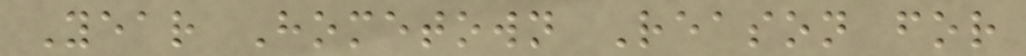Year Hometown Reason for
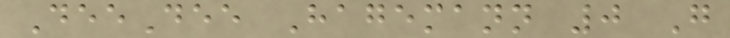DeeDee Hagemann 0 G
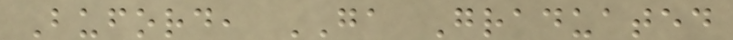Buford, GA Graduated
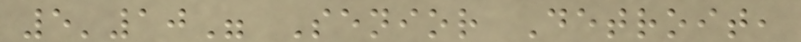5'10" Senior Detroit,
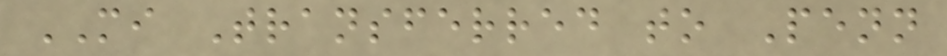MI Transferred to Penn
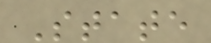State
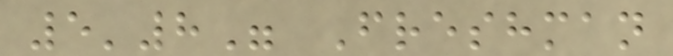5'8" Freshman
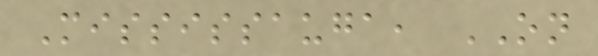Mississauga, ON
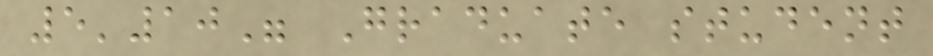5'10" Graduate student
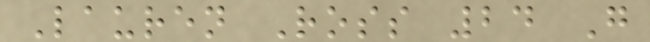Lauren Ross 24 G
